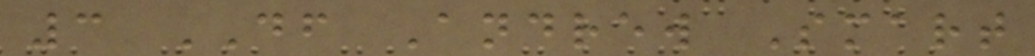3 DF Andrew Smart
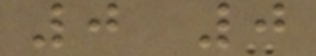0 0
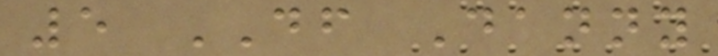5 DF Danny
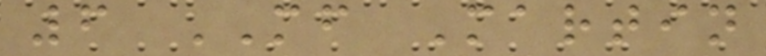6 MF Martin
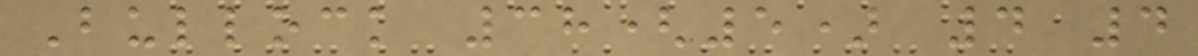Bullock 38(5) 4 4
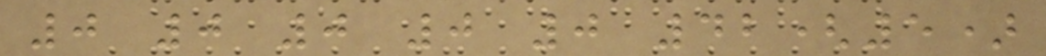0 0 0 0 0 42(5)
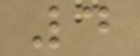4
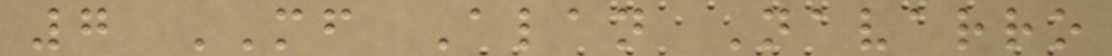7 MF Alan Navarro
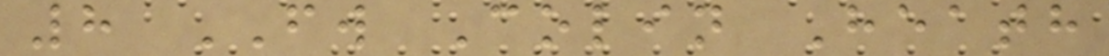8 FW Colin Heath
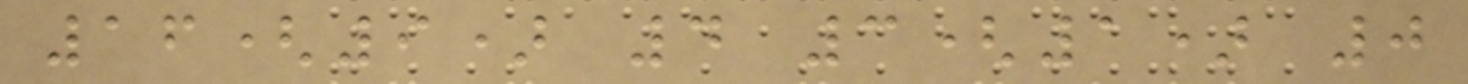16(9) 4 3(1) 0
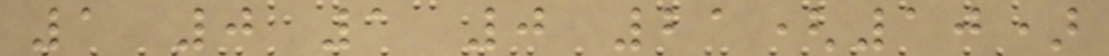1 0 1 0 21(10)
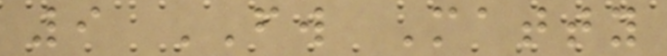9 FW Matty
